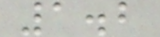1.2
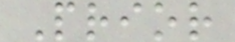Prior
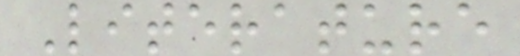Literature
